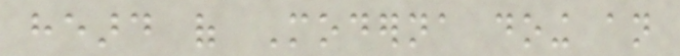heard of Moderna doing an
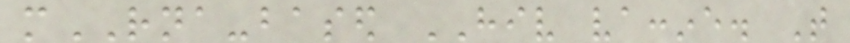mRNA-based HIV vaccine. That
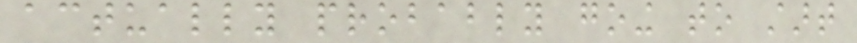actually probably going to start
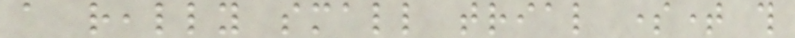a really small trial sometime this
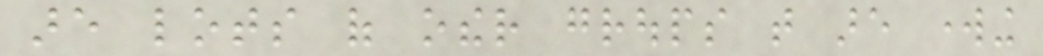are lots of other groups that are working
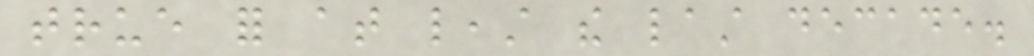true for at least the last decade.
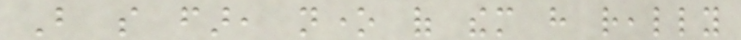But so far, none of them have really
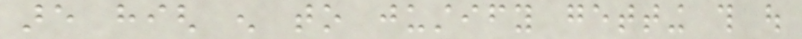are high enough to justify getting this out
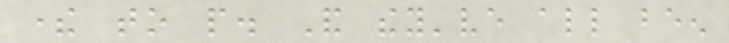there to people. And they've all been
